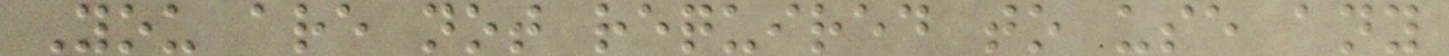You are not required to use any
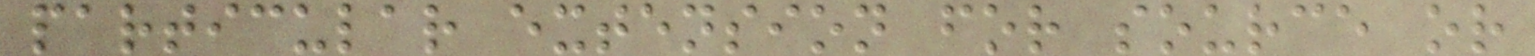particular extension for source or
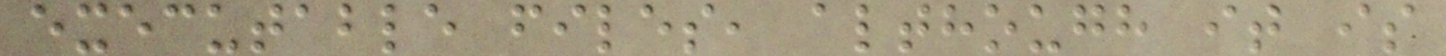executable files, although it is
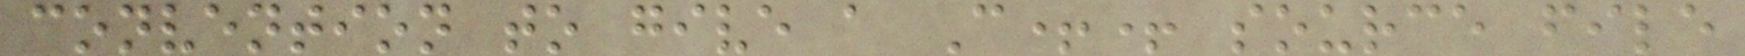convention to give a C++ source file
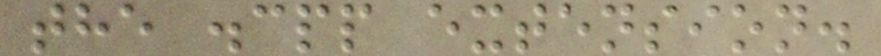the .cpp extension.
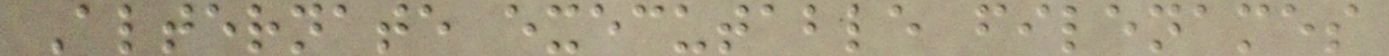Alternate executable filenames
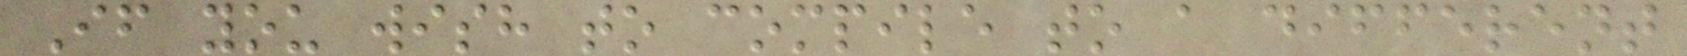If you wish to compile to a different
